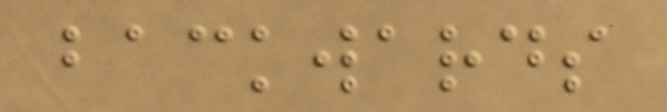backwards
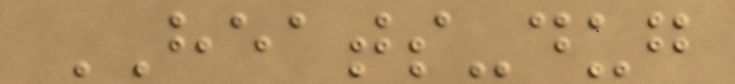HEATS-dug
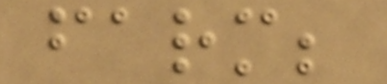farm;
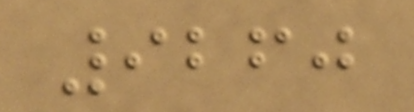9260
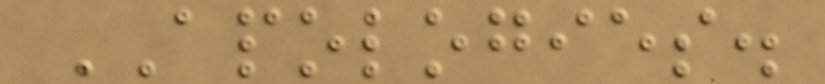APOLOGIES.
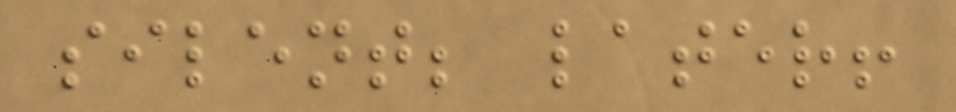silent; later!
